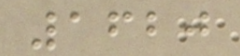1620
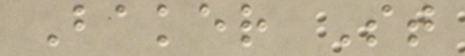Baker St
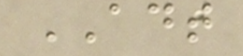ADT
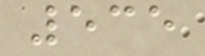535
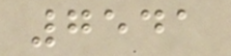7541
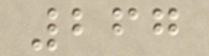267
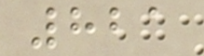821
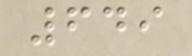649
